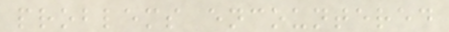problems encountered
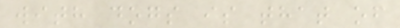with dogs is that of
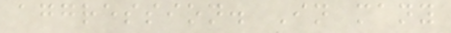aggression. In many
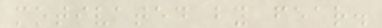motivated by fear.
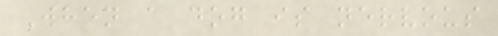When a dog is nervous
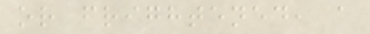or frightened, a
